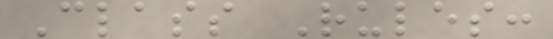Class Rules:
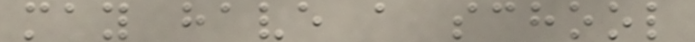may have a school
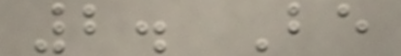2. Be
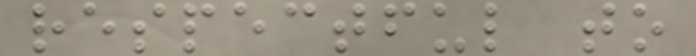respectful to
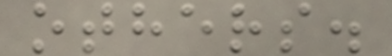others.
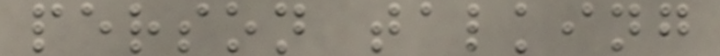person talking
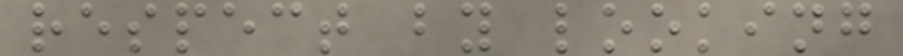respect by looking
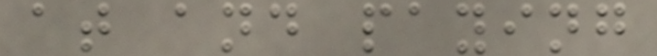at and paying
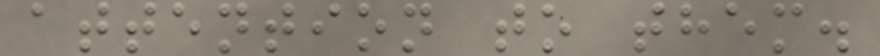attention to them.
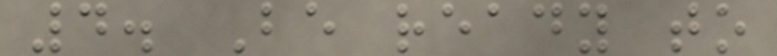4. Be ready to
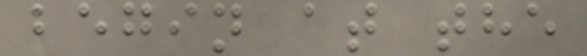begin at the
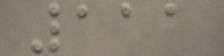111
